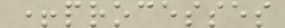+processes
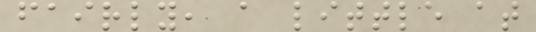fairly, a little at
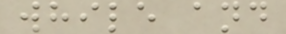while and
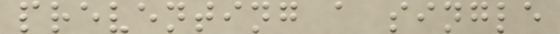preventing a single
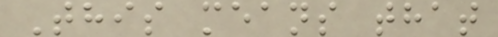This means that
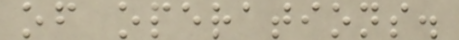of operations.
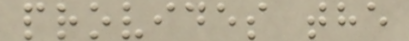provides the
